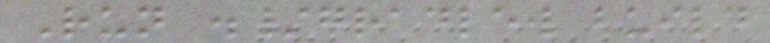Run ./gradlew build
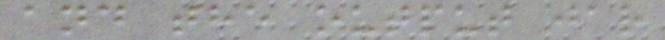and the output jar
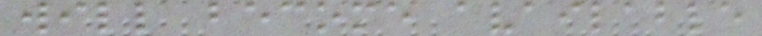will become available
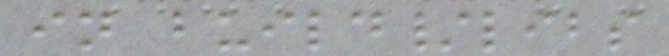in build/libs
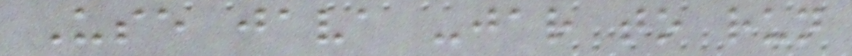Use java -jar to run
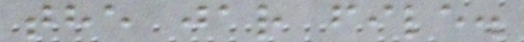the jar file.
